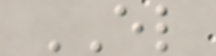EL
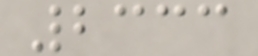2333
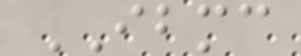IBMC
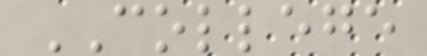COLLEGE
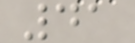41
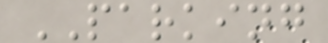PARKING
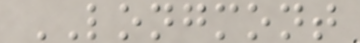LONGMONT
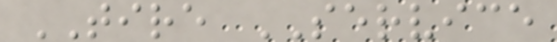TIRE SERVICE
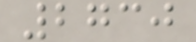2730
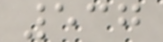537
